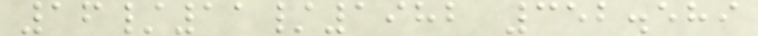16/11/1982 352.589
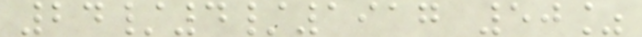24/4/1917 50%
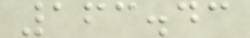163.43
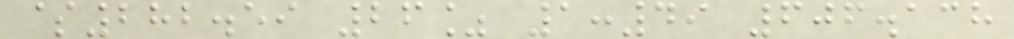$282.59 26% 1:49 606.138
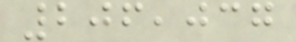206,037
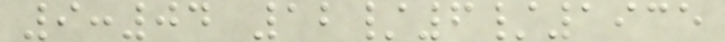9:04 12/6/1935
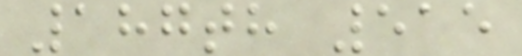187th 515
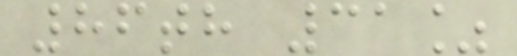86th 31%
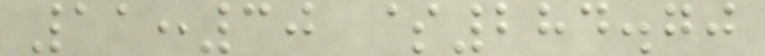11:30 $284.70
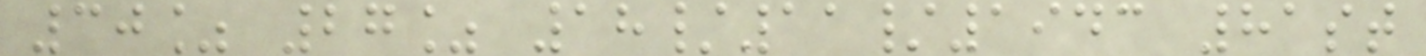30% 27% 18/11/1943 81st
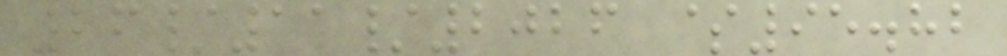26/11/2026 $95.82
